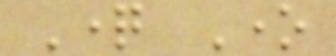Question One
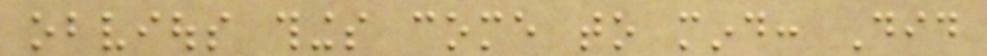obvious things come to mind: Did
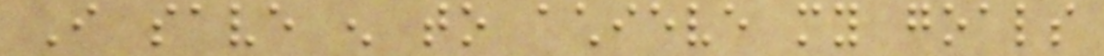I save enough to achieve my goals
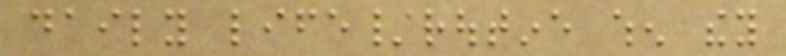daily life/routine when they
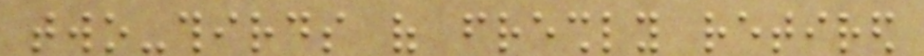two-thirds of freshly retired
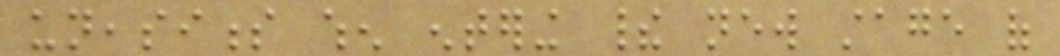uneasiness when entering their new stage of
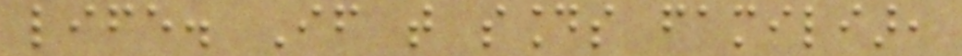life. If that sounds familiar,
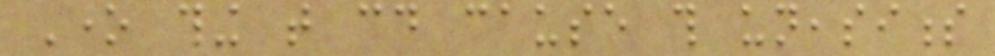One thing that could cause this uneasiness
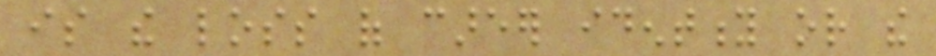is the loss of career identity or the
